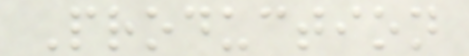Production
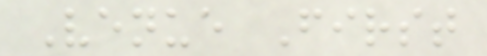Venue First
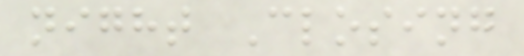night Closing
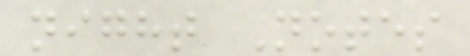night Notes
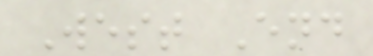West End
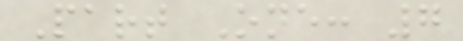Part One: 7
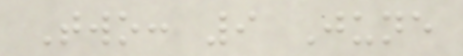Two: 9 June
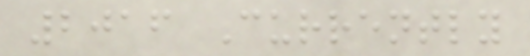2016 Currently
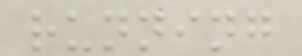running
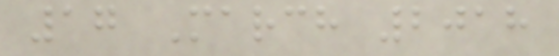17 March 2018
